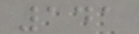141
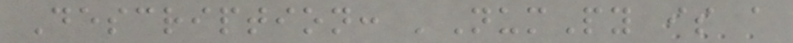Description: 'NumPy is a
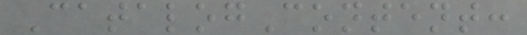CatalogContent:
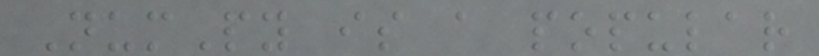NumPy is a popular
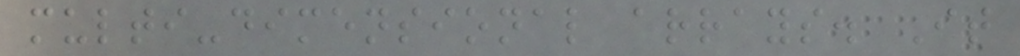multi-dimensional arrays. It
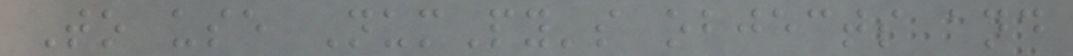To use NumPy's objects and
